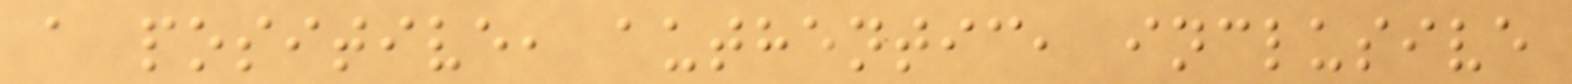a positive, authentic, inclusive
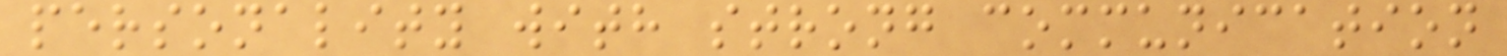personality with strong communication
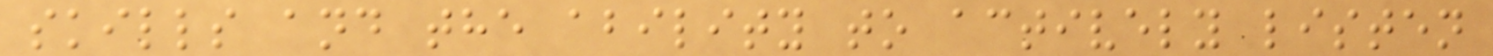skills and the ability to actively listen
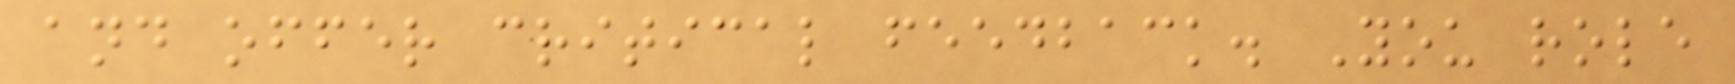and offer critical feedback. You role
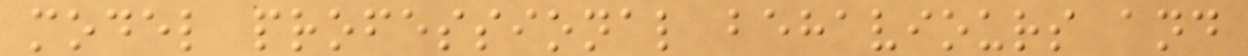model professional behaviours and
